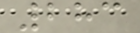283
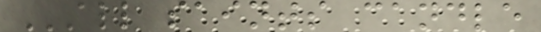ALL SAINTS CANDLE
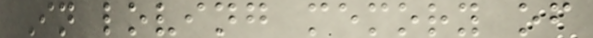In loving memory of
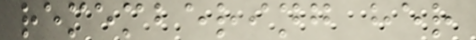remembering her
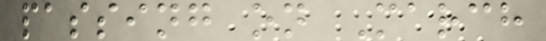passing on March
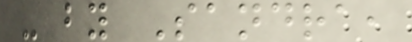- by Sandra,
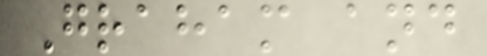Graham and
